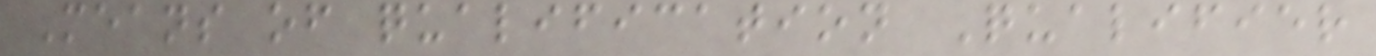Means of qualification Qualifier
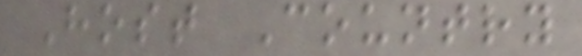Host Country
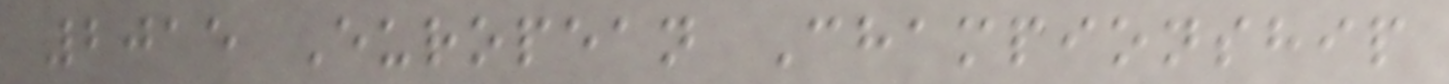2015 European Championship
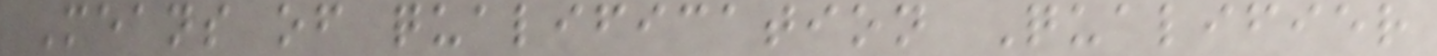Means of qualification Qualifier
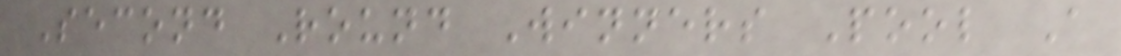Second Round Winners Pool A
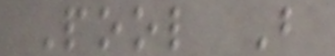Pool B
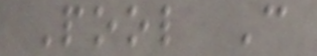Pool C
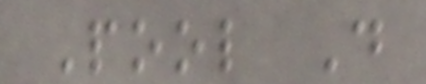Pool D
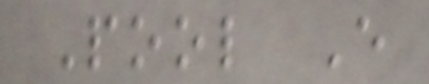Pool E
